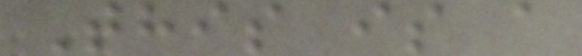This is a
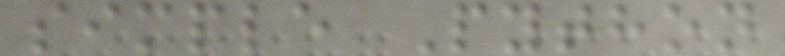simple Python
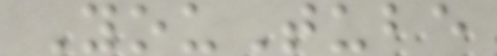YouTube
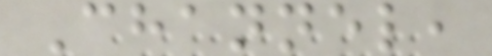Channel,
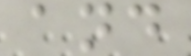and
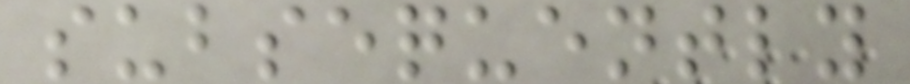subsequently
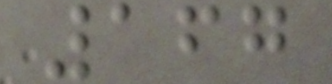167
